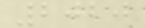2020
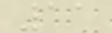11
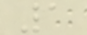1
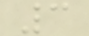3
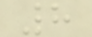8
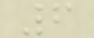6
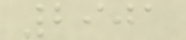2901
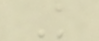K
